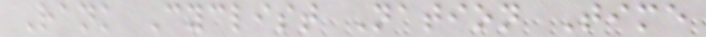Rank Cyclist Nation Time
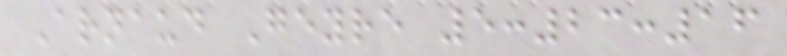Arnaud Geyre 5:23:16
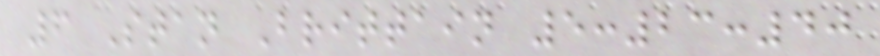6 Stan Brittain 5:23:40
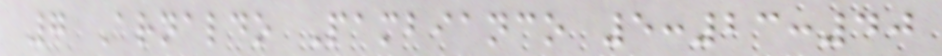7 Arnaldo Pambianco 5:23:40
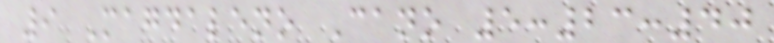9 Magdaleno Cano 5:23:40
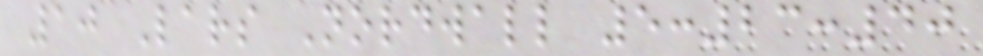10 Lars Nordwall 5:23:40
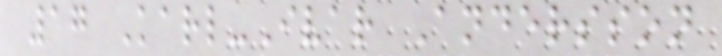17 Karl-Ivar Andersson
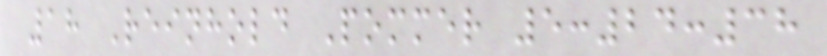18 Reinhold Pommer 5:24:38
